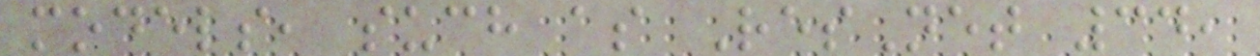models, such as ResNet 34,
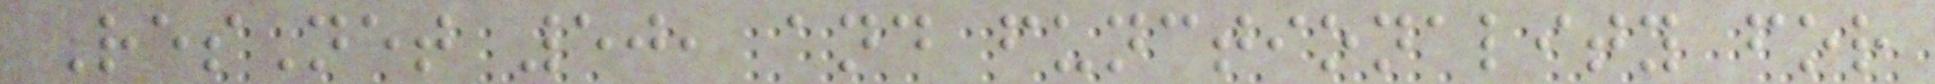ResNet 50, and functionality for
